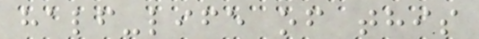half-life of this
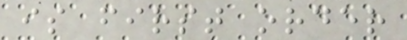is first order
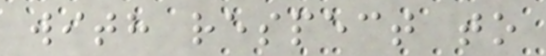with respect to
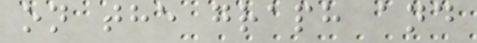on the graph and
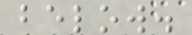below.
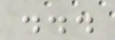...
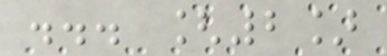... [2]
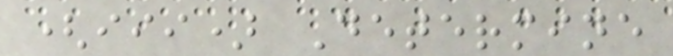(iii) Determine
